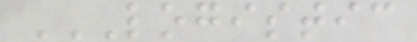LOGISTIC
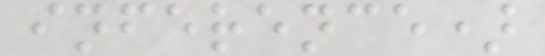inference)
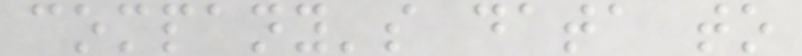company's data to
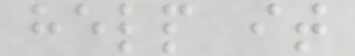help it
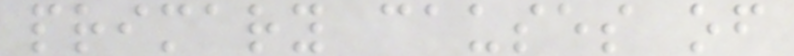primary causes of
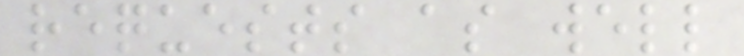requests as well
